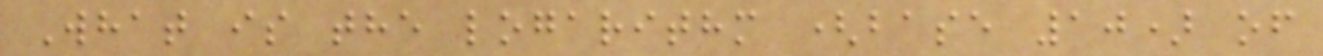What is the logarithm (base 10) of
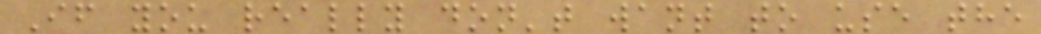If you really don't want to use the
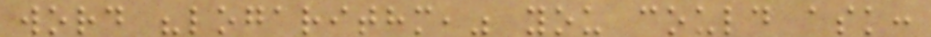word "logarithm," you could ask:
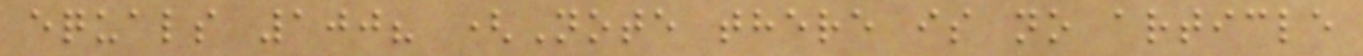equals 100? (Note there is no article
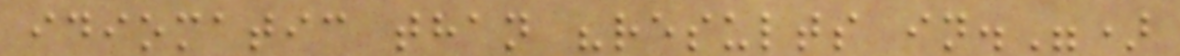idiomatic than "results in.")
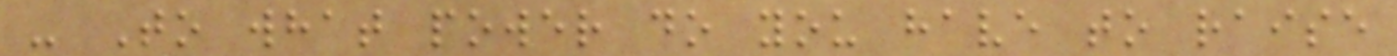- To what power do you have to raise
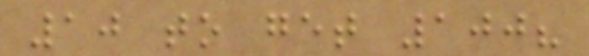10 to get 100?
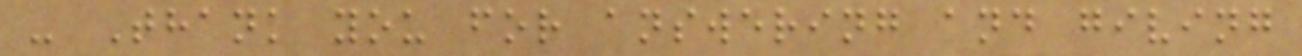- Thank you for answering and giving
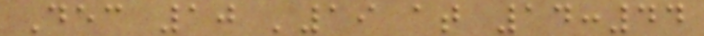Dec 10 '19 at 14:44
